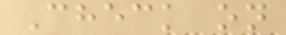Check on
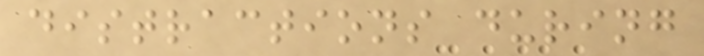distractions during
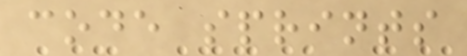code sprints
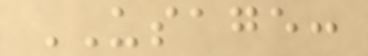USAGE:
